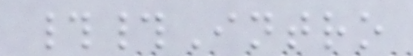##Intro
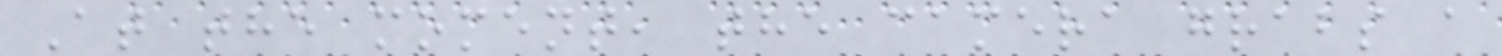At the moment, the camera grabs a
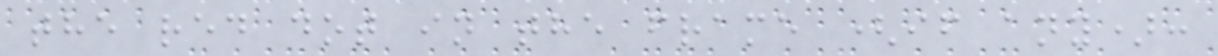the red dot in the frame (if any):
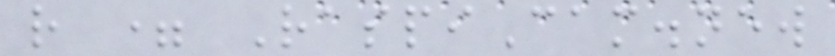r = RaspiCam.new
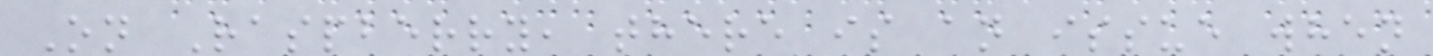On Raspberry, there is an issue when
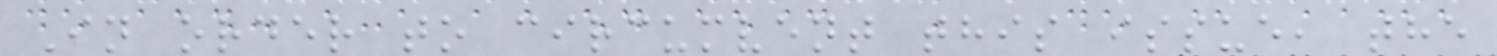In order to circumvent this issue, the
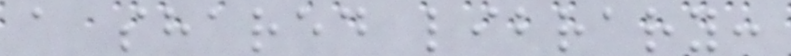a shared library:
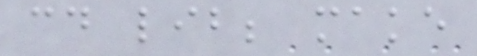cd lib; make
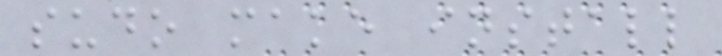sudo make install
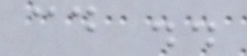cd ..
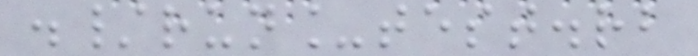./run_test.rb
